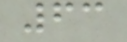63
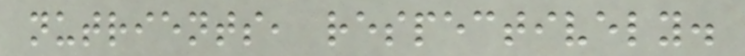nutrients, respectively.
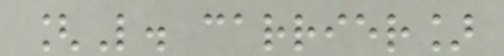[L. carrier]
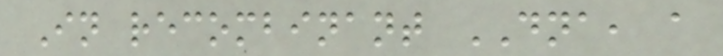In recombinant DNA, a
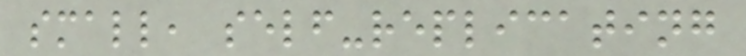small, self-replicating
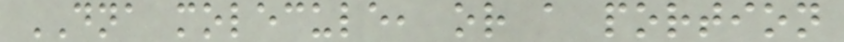DNA molecule, or a portion
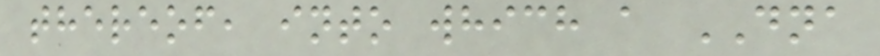thereof, into which a DNA
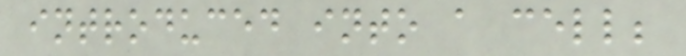introduced into a cell;
